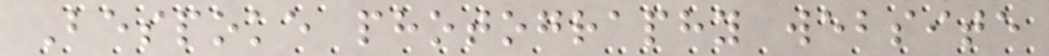Bespoke photography website
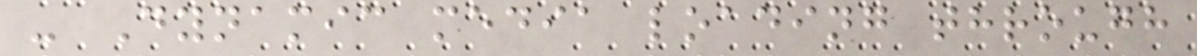- Dynamic media loading through
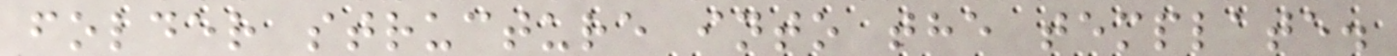folder structure into the template.
